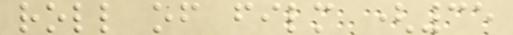roll of film (35
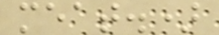meat.)
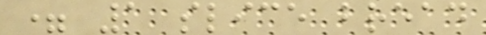= 1 slice bread
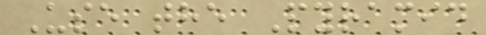Use the Pyramid
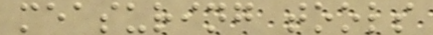measuring tools
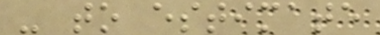- to estimate
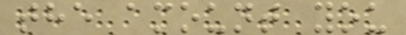the amount you
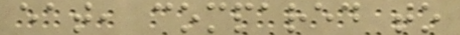eat, compared to
